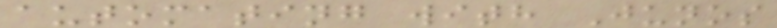automating with Junos
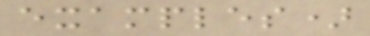examples)
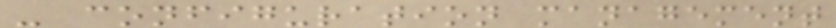- configuration management
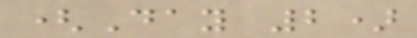(Day 2)
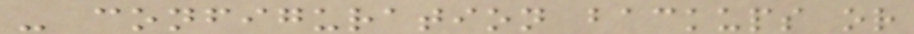- configuration backups or
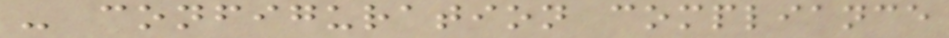- configuration compliance
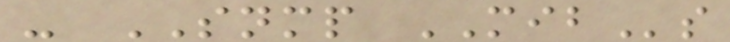- SNMP MIBs
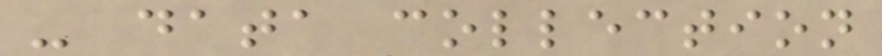- data collection
